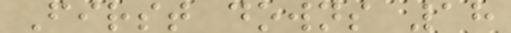First downs 18
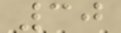30
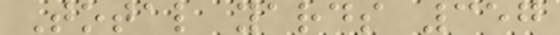Total yards 357
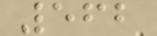562
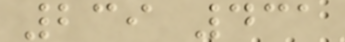239 431
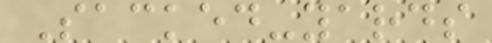Sacked-yards
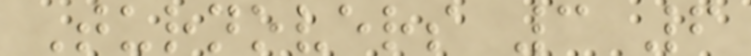Turnovers 3 6
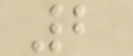2
